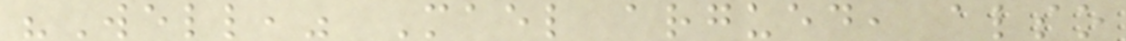"Well," Mael argued, also
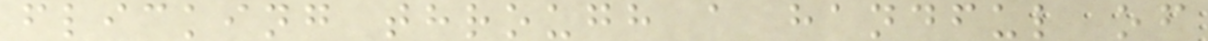flicking through a handful of
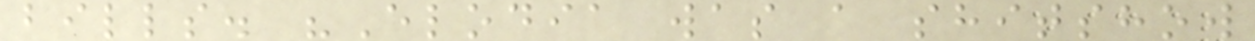bills. "Elodia was a shitshow
